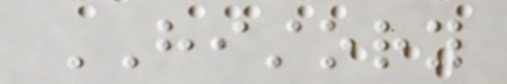HISTORY
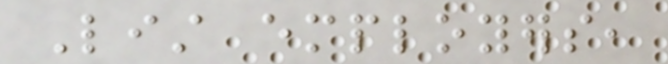List employers,
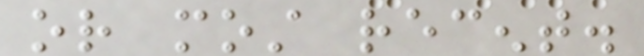or most recent.
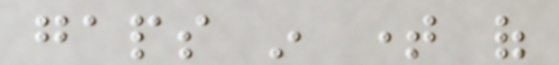gaps in time of
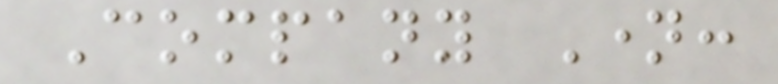Company Name:
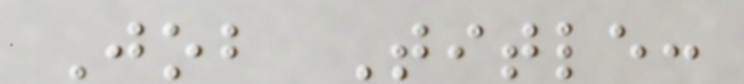Job Title:
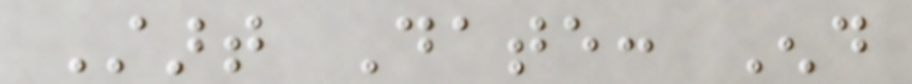Start Date: End
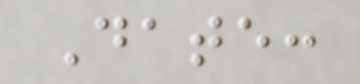Date:
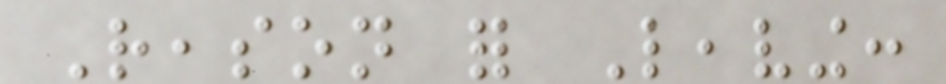Reason for Leaving:
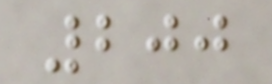200
